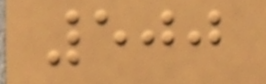500
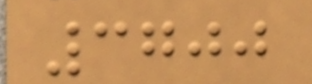3700
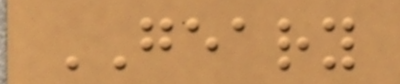GEARY
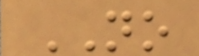NO
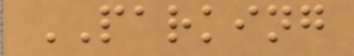PARKING
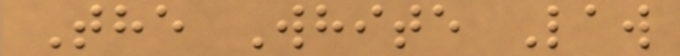The White Law
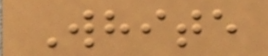White
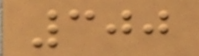300
